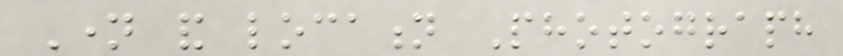Name and location Photograph
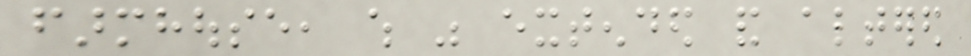farmhouse, which was extended and altered
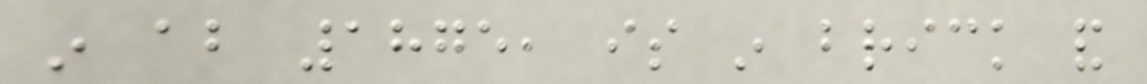in about 1875, is in brick and
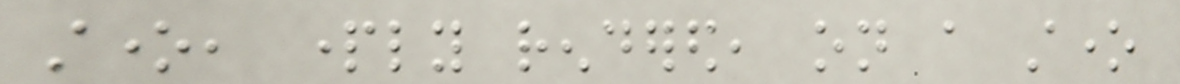stone, partly rendered, on a stone
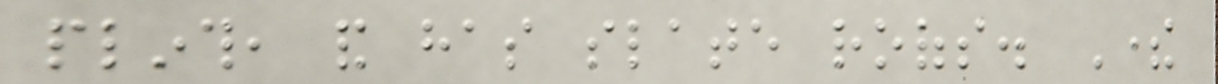plinth, and has slate roofs. There
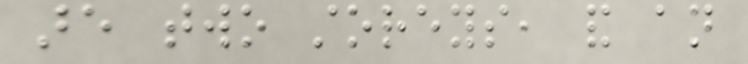are two storeys, and an
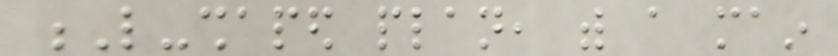L-shaped plan, with a main
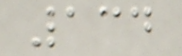134
